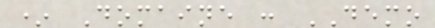* Domaine : DEMO
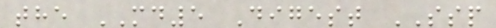the MD5 Digest SSP
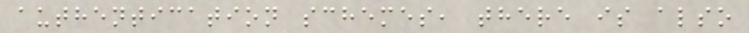authentication schemes, there is also
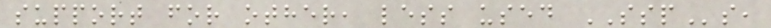support for other, less used SSPs,
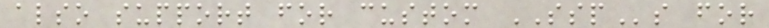also support for custom SSPs for
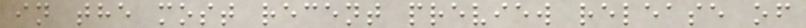in the most recent preview release of
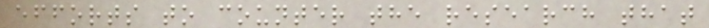efforts to counter the research that
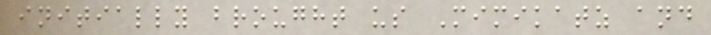initially brought us Mimikatz and
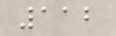112
